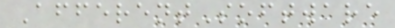AfferentSoftware
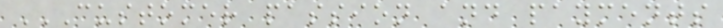CUSTOMER PASSION AND PAYMENTS
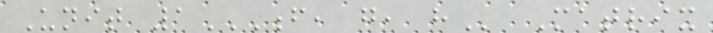Unit 1F, G, H Matrix
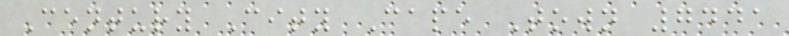Century City Cape Town 7441
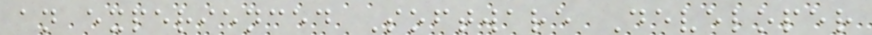an experienced Software Developer
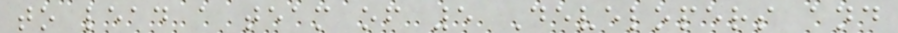to lead a team of 5 Developers and
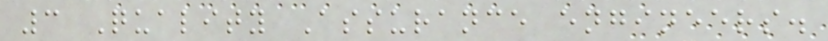3 Quality Assurance engineers.
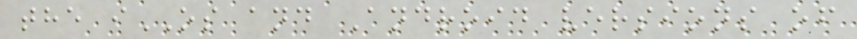the iOS and Android versions of
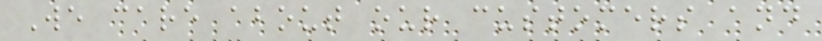We care about our customers and
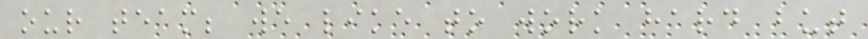our team; we like to work hard but
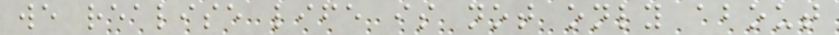we realise life is not only about
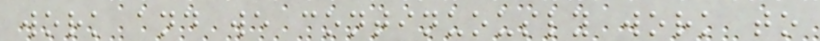work and we continuously work to
